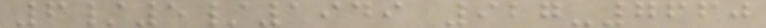6/5/1949 927-7660
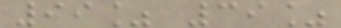99% 39%
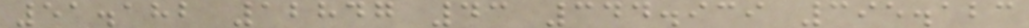51.182 12847 43 344.939 395.123
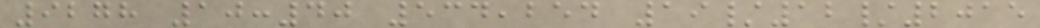9278 10:40 534,254 19/12/2015
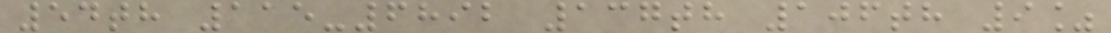54th 115-6892 137th 106th 9%
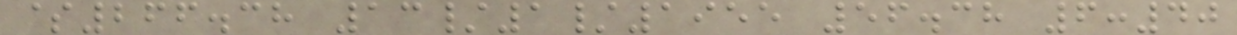$266.38 13/1/1955 56.38 6:40
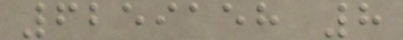6259158 8
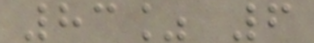83% 6
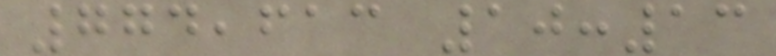774,613 10:13
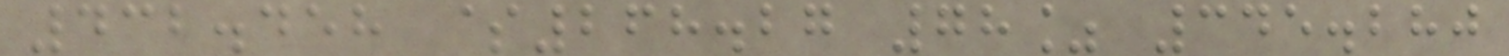432.458 $268.27 78% 345.280
